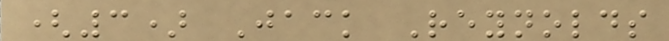(3) Jack Reynolds
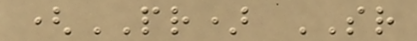(PR) SR
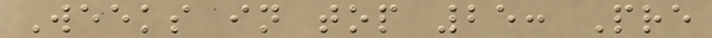Weeks in top 25: Pre
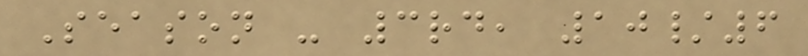Season - 3rd, 10/6
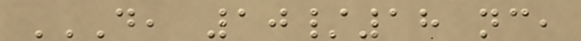D, 10/18 NC,
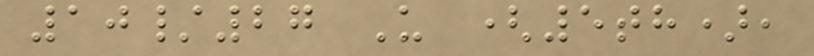10/27 U (5th),
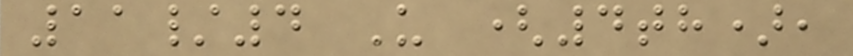11/4 U (4th),
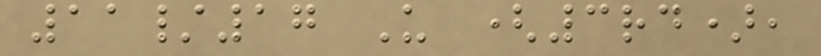11/17 U (3rd),
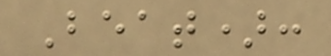Beat):
